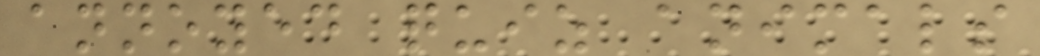annoyed quiz animals
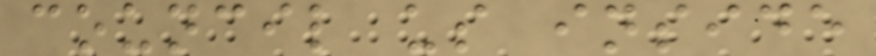council us inside
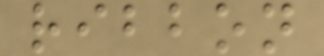ribbon
